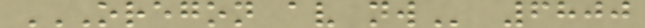OREGON AV NW 6800
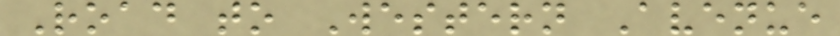Road to Western Avenue
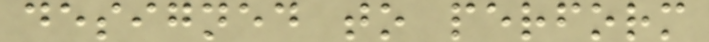designed to perform
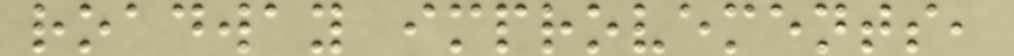roadway improvements,
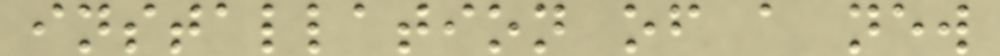installation of a new
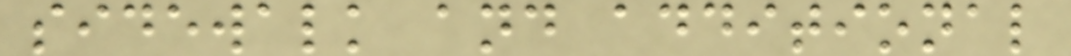sidewalk and additional
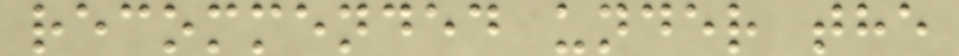recommended under the
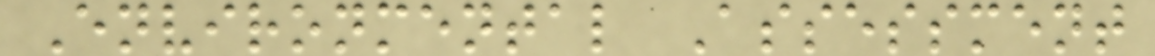Environmental Assessment
